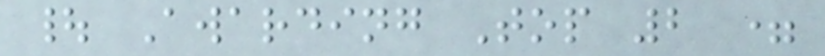| Awarding Top 2 =
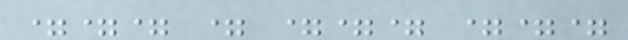=== = === ===
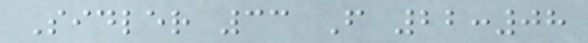Sidler 33 F 22:08
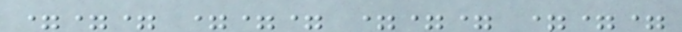=== === === ===
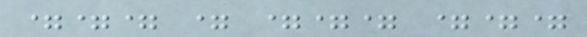=== = === ===
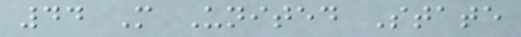44 M United State
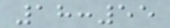18:55
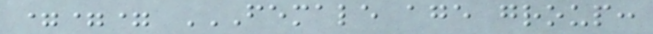=== FEMALE AGE GROUP:
